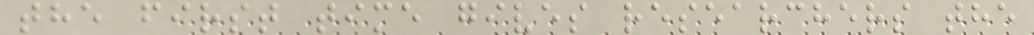the first time gives researchers the
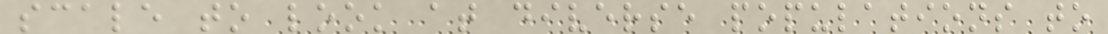scale to look at diverse populations to
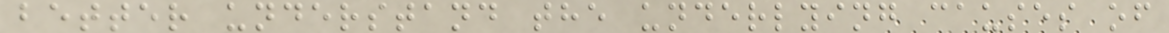better understand the underlying causes of
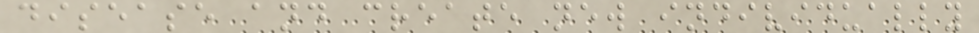disease and create new individually
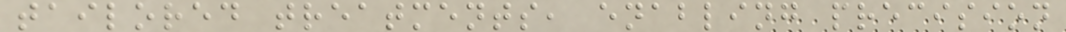tailored treatments, enabling precision
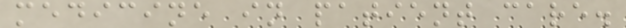medicine in patient care.
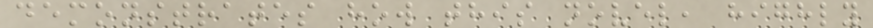demonstrates how this novel, highly
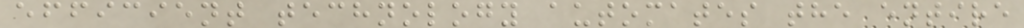efficient technology automates the entire
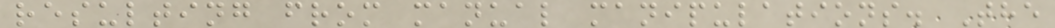resulting from manual manipulations. The
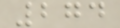274
